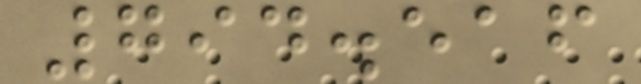794.516
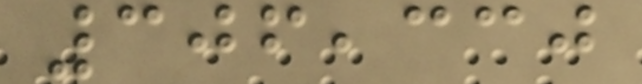306,330
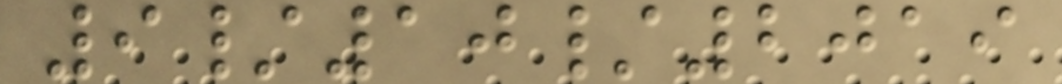9/10/2019
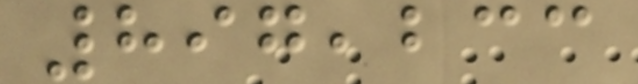897,233
